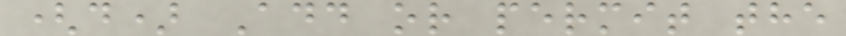(d) Add or permit the
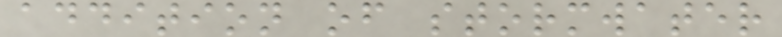addition of stormwater
